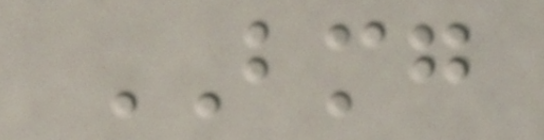BMG
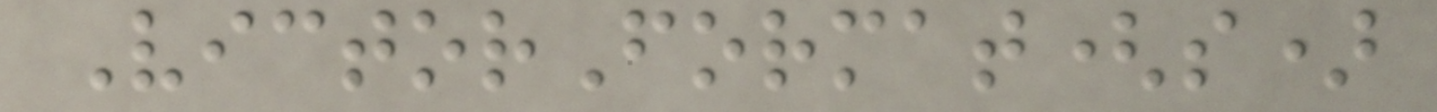VictorFormat(s)
